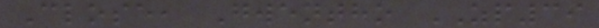Close, Gwentho ZP39
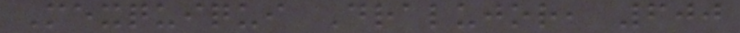Mexquiqui Dralujor, 600
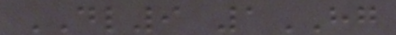DL9 1HG
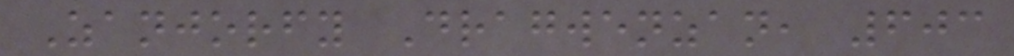Zanjorfy Dragwenzan, 603
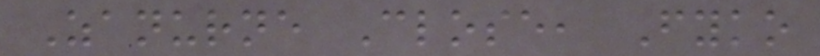Zanurne Close, Fyko
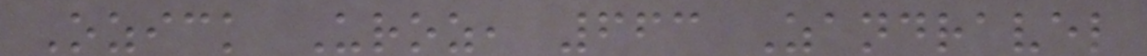Ozick Uroz, 663 Zandravel
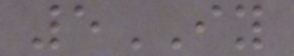5IY
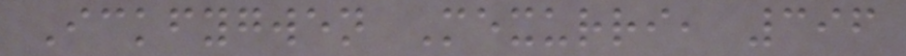Ickfygwen Mexurri, 396
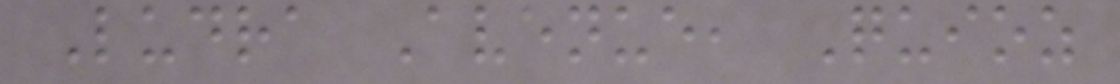Ludra Avenue, Quioz
